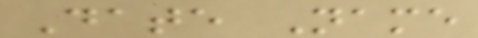Date Name
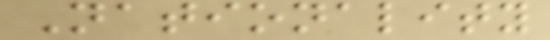Nationality
